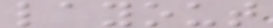layout
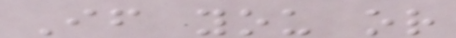If you or
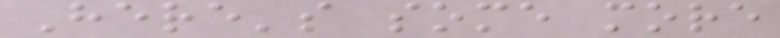Here's some more
